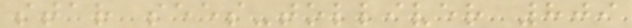star sees-tolliver 809
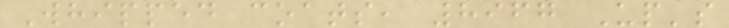Whipped coats, 8967 Up's
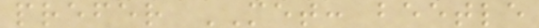prefer MET: beetle
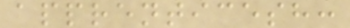apprenticesh:
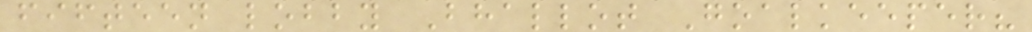fifteen lobby Bhallot Goalkeeper?
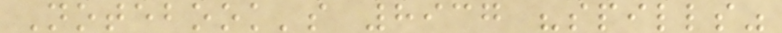Notebook's 8937 "spills"
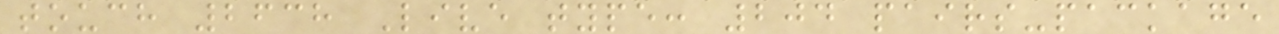touch 2638 Live type: 204 pairs-package
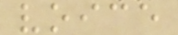voice
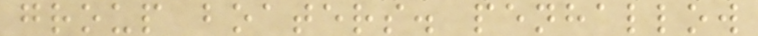group boaters. penhallow
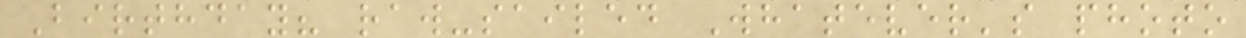Birthday? raw-sailed Whatever's photo
